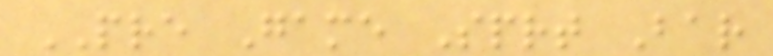PRE Game Sprt Bar
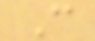C
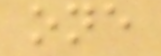one
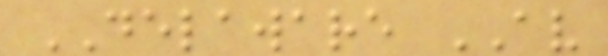DELAWARE AV
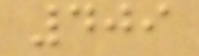409
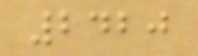2420
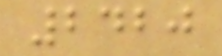2420
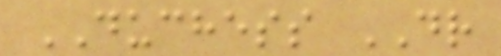DUCHESS DR
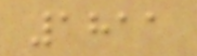1811
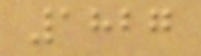1827
